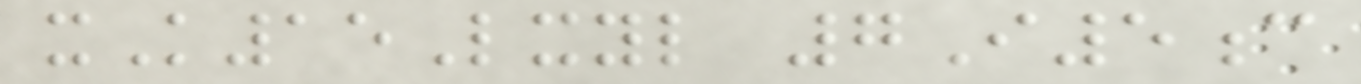xK15Lxyl 7I5c
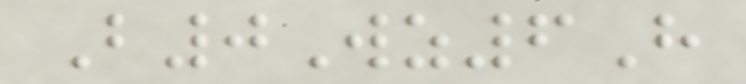B0Wz6H
